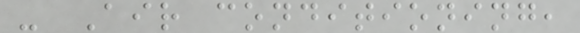- Air conditioning,
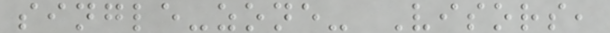single-zone- Visors,
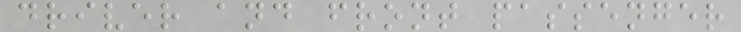driver and front passenger
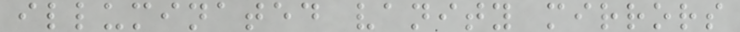illuminated vanity mirrors
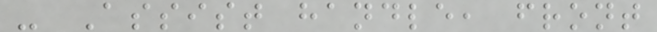- Assist handle, front
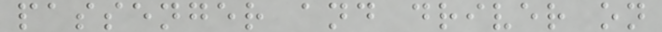passenger and driver on
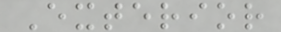Exterior
